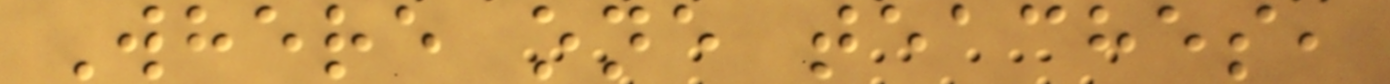Where one teaches,
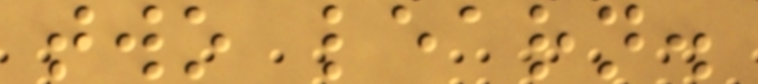two learn.
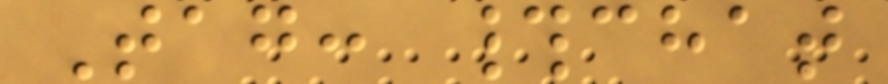Tag: #chat
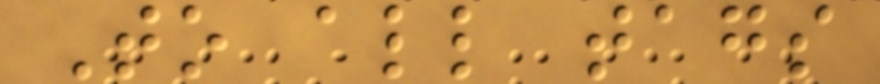To all tags
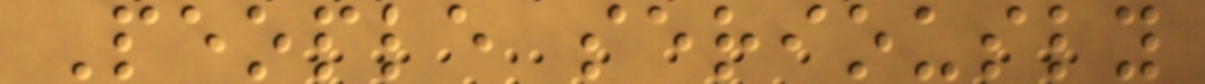People seriously
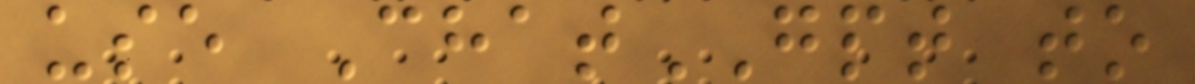use ChatGPT to
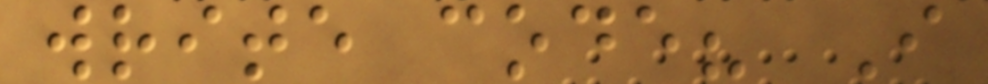write code? I
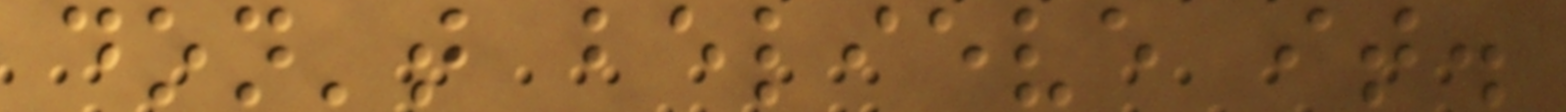don't believe it.
